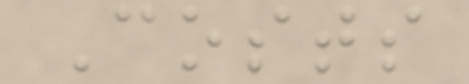Costs
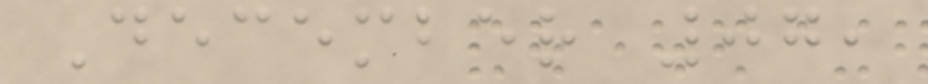December 07,
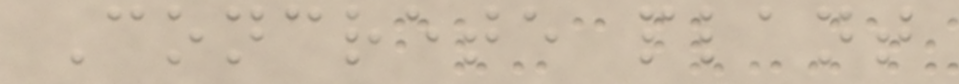Concrete plant
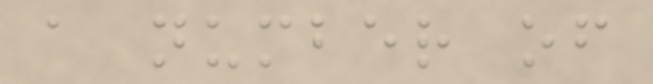a number of
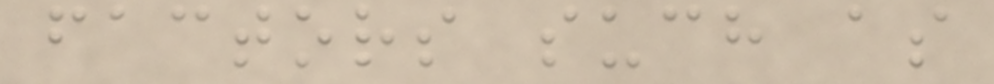factors such as
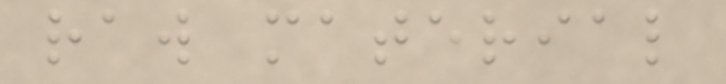raw material
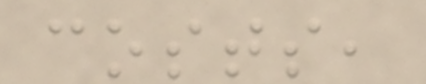costs,
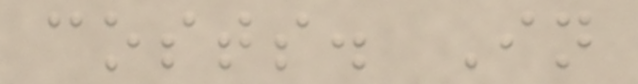costs. In
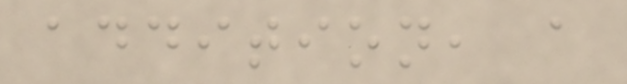addition, a
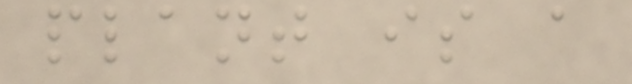plant is a
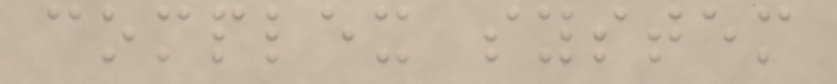complex system
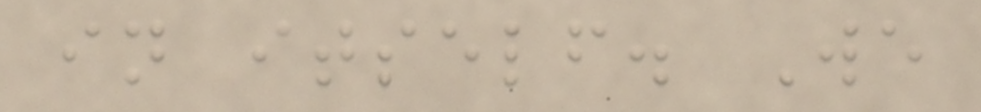in itself. We
